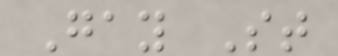Gay St
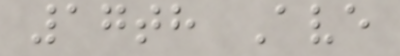17th Ave
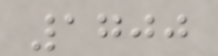1700
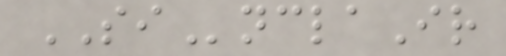SInclaIr
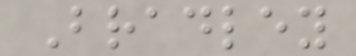Bradley
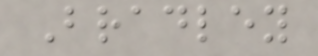Bradley
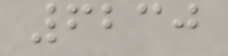6230
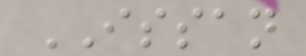ISSAN
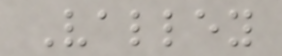Valley
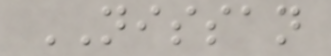NISSAN
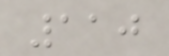110
